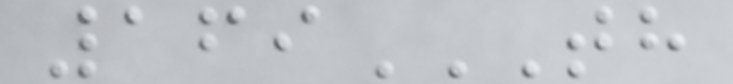169TH
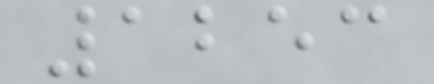1253
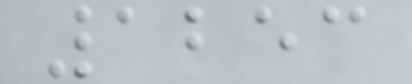1253
